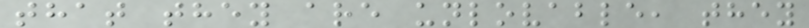that they are unlovable, they
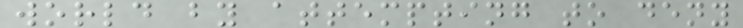world by attempting to deny
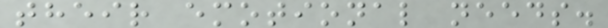their emotional needs.
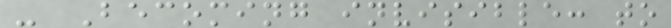- Becoming invisible: to
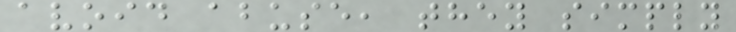avoid abuse, they simply
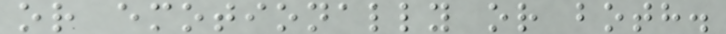or emotionally or both.
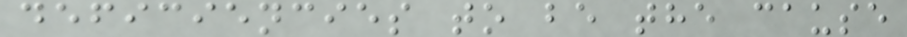deficiencies to be the cause
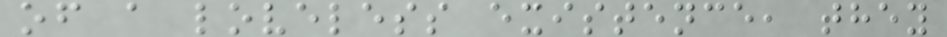of a loveless existence, they
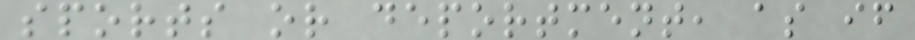sports or deportment, as if
